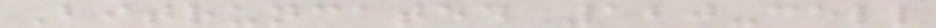Bitruncated 120-cell
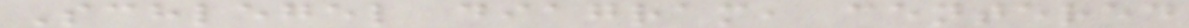Schlegel diagram, centered
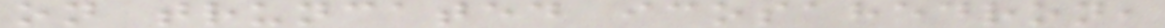on truncated icosahedron,
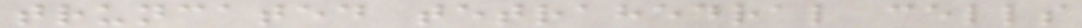truncated tetrahedral cells
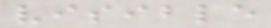visible
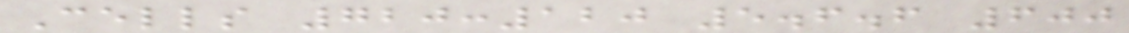Cells 720:120 5.6.6 600
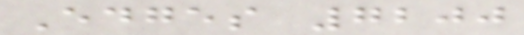Edges 7200
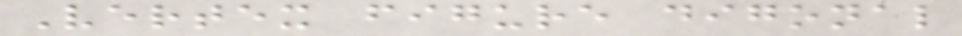Vertex figure digonal
